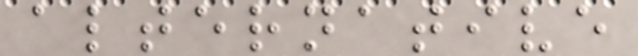alternative
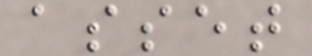asset
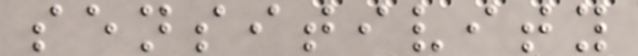sensitivity
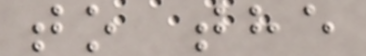to the
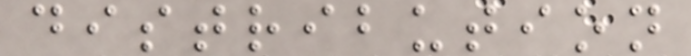distribution
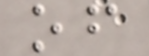of
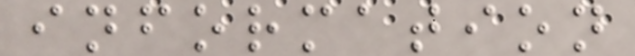information
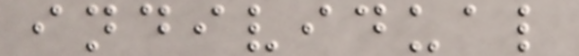individual
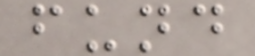fund
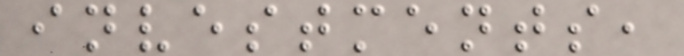investments,
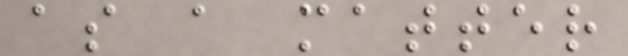as a matter
